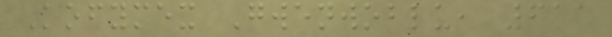Kofymex Gwenwoblu, 611
